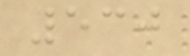530
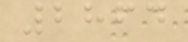2864
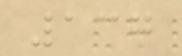137
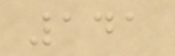141
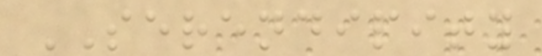SERENDIPITY
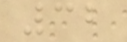32
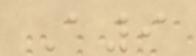A9
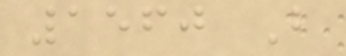1560 B
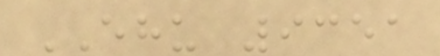EHU 9351
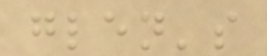glen's
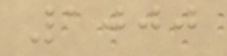1000
